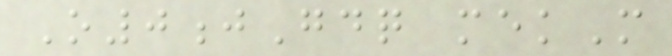O0jGdq mekM
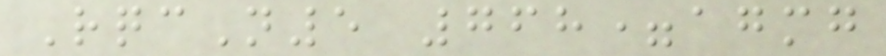RqcN5 768=agmg
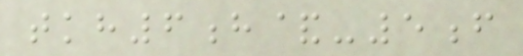tkh6h&-5f
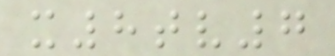x8tv7
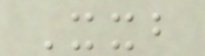Xxb
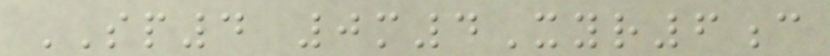SP4 0m4Xyr6c
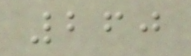260
